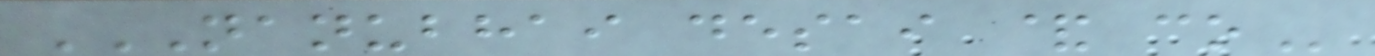NANUBHAI DESAI & CO
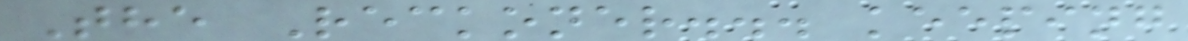The Reckoner... keeping
